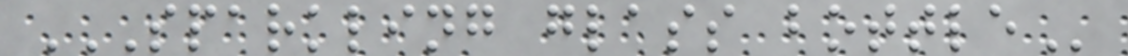SPARKLING GLASS BOTTLE
